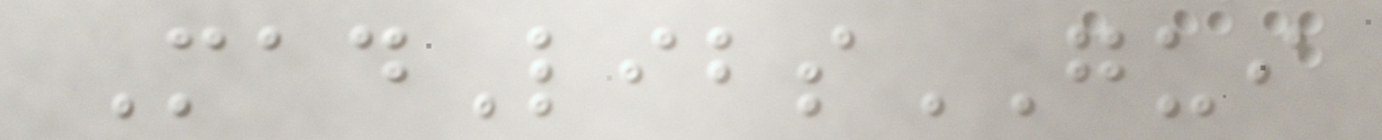MadLibsGUI
